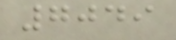7049
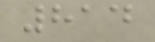814
